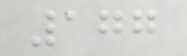177
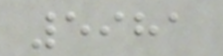5981
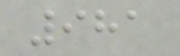981
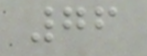76
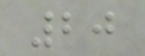20
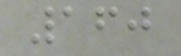160
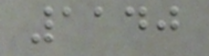1140
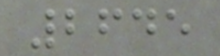2645
